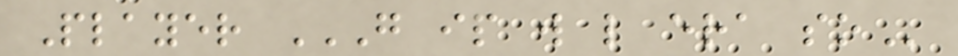Player G IP W L ERA SO
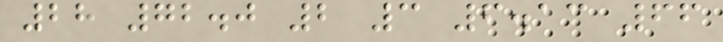28 72.0 2 3 6.13 66
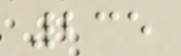235
